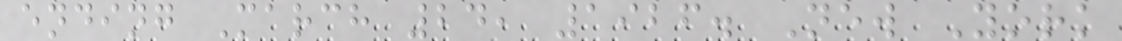ending March 24, 1926. New York
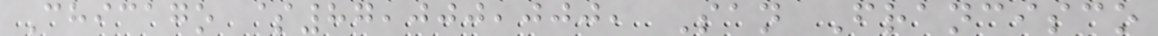Chicago $87,000,000, San Francisco
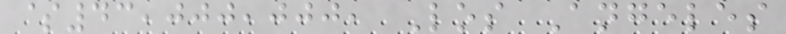$43,000,000, Los Angeles
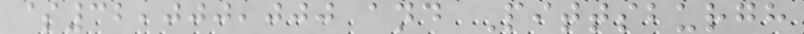$32,000,000 and Pittsburgh
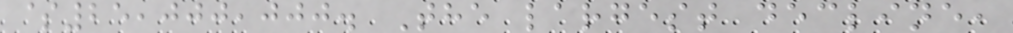$25,000,000. The largest decline,
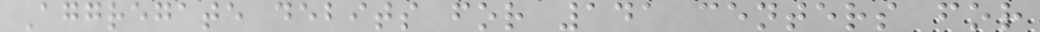Aggregate debits for 141 centers for
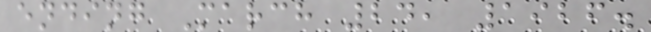ending March 24, 1926.
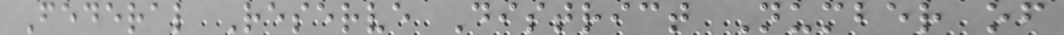Federal Reserve District Number of
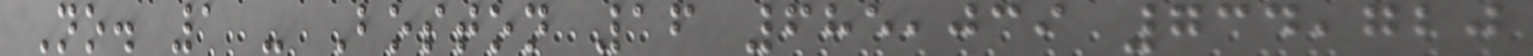No. 1 - Boston 16 685,039 734,720
